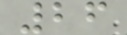26
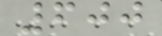600
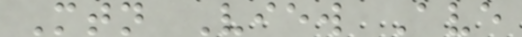Mtn View Ave
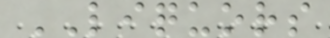LIQUORS
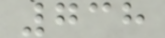738
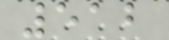512
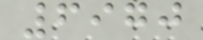6970
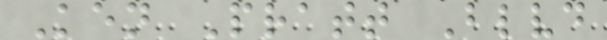Ken Pratt Blvd
